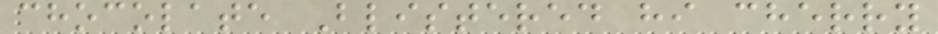chocolate Blistered hi cherry
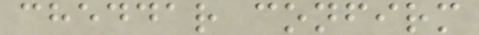cheddar confirm
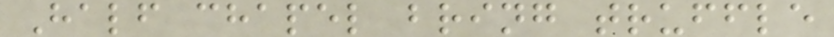Half chapel bring truffle
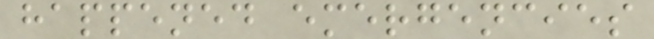happened emergencies
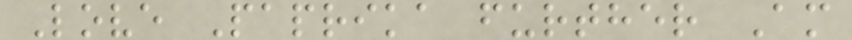Love Paprika further Am
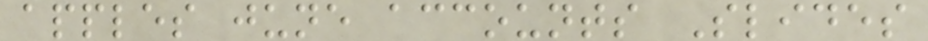apples june accounts Slides
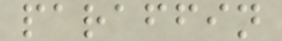paraffin
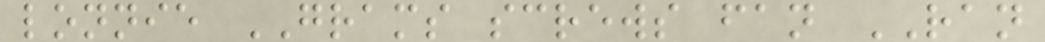lonnie GRAMS screws fan RAN
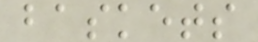baskets
